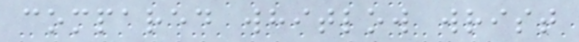compared whitlow wrist
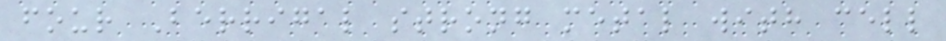four Berrigal strong metal with cell
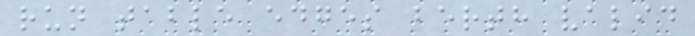run table edges berth valid
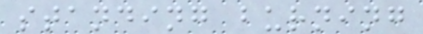standing burning
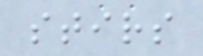stirs
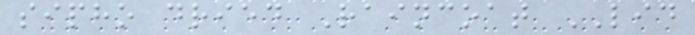sipho dried Raincoat LID
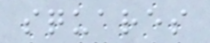squares
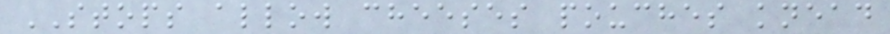STOPS allow cheeses pouches knead
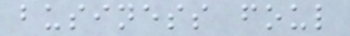business foul
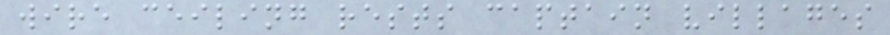wire ceiling rests captain villages
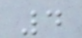4
